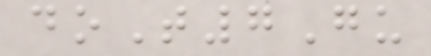doT7Gu
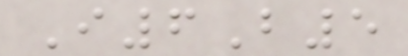I6B5
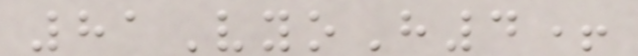81VyoH4+
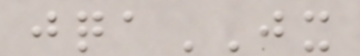jqaJX
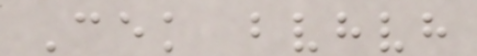Cek bvhvh
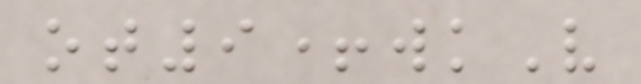ot9+wkV
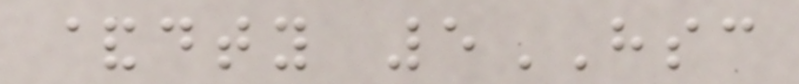&dty 5HSC
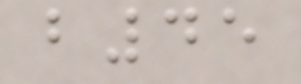b45
